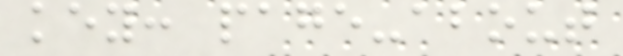key: page-about
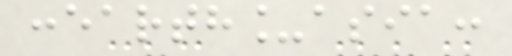:earth_asia:
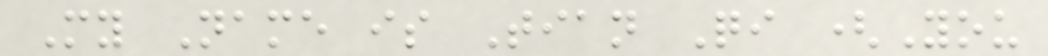My Name is Tian Qi (You
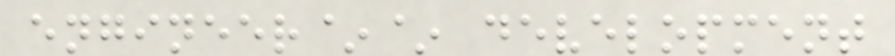engineer~~ development
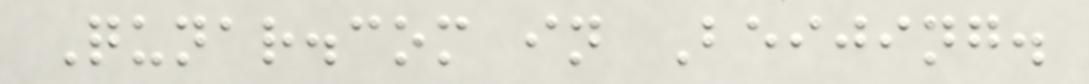Qunar.com in Beijing.
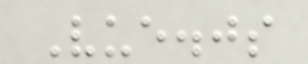Vue.js
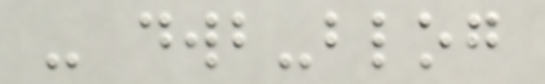- dwb-blog
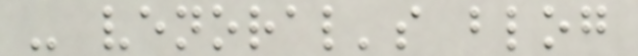- venoral's blog
